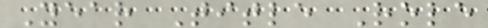Year Title Role
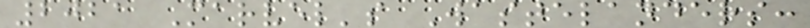2021 Marvel's Wastelanders:
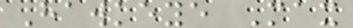Hawkeye Max
